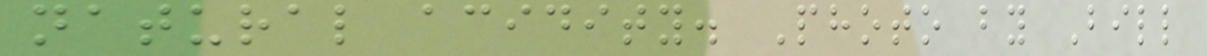natural acidity. Photo by Bill
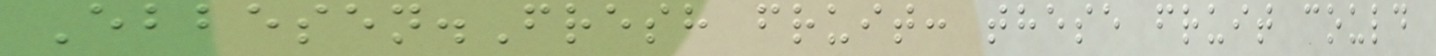Ebbesen.Fresh fruit: these fruit could
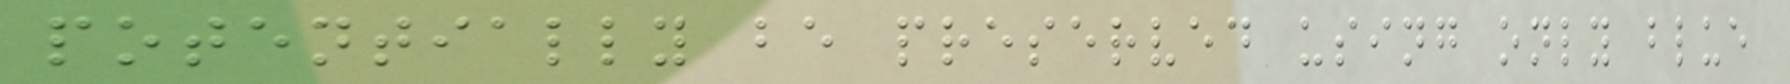potentially be preserved using only blue
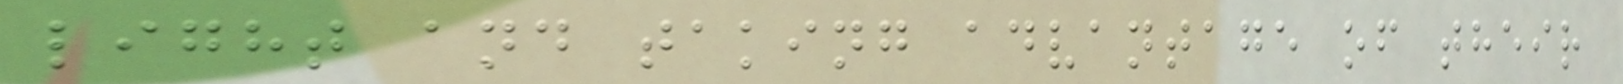light and taking advantage of their
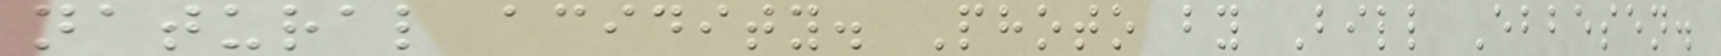natural acidity. Photo by Bill Ebbesen.
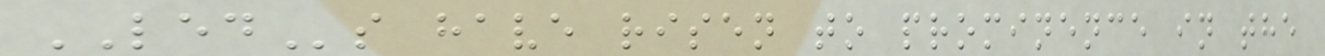LEDs have risen to prominence in the
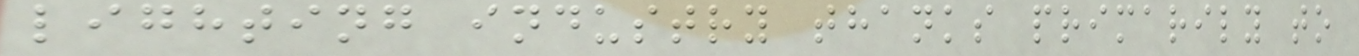lighting industry thanks primarily to
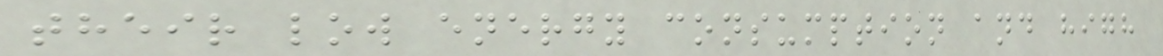their low energy consumption and high
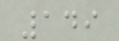149
